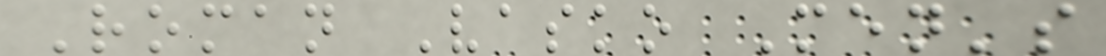Roman Vasko Men's
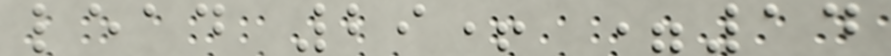lead 29+ =14
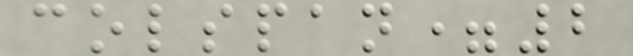colspan=2
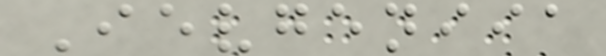Ievgeniia
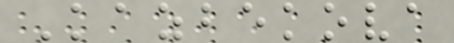Kazbekova
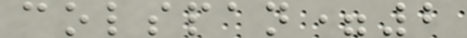colspan=2
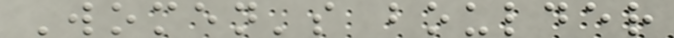Women's boulder
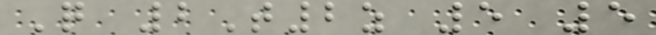Q 2T2z 5 5
